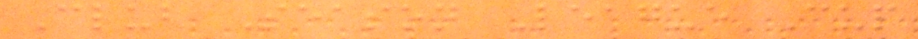Club Season League Cup
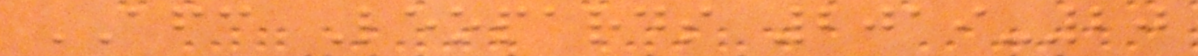AFC Leopards 2019-20
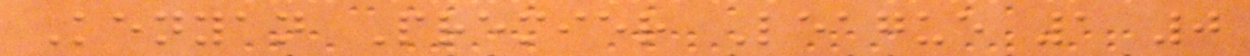Kenyan Premier League 1 0
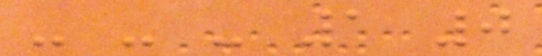- - - 1 0
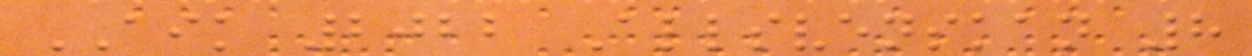AIK 2022 Allsvenskan 8
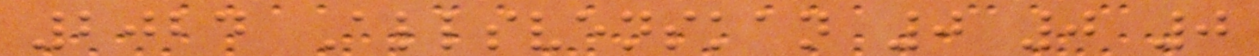2024 Allsvenskan 0 0 0
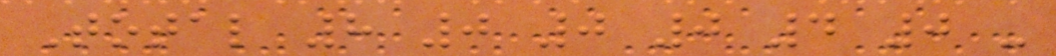Total 8 0 0 0 4 0 -
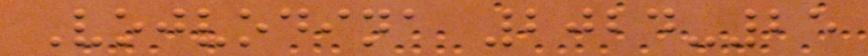Vojvodina 2024-25
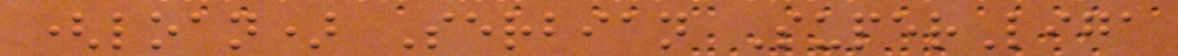(loan) Serbian SuperLiga
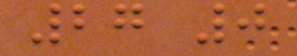27 0
